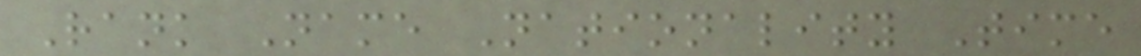Rank Name Nationality Time
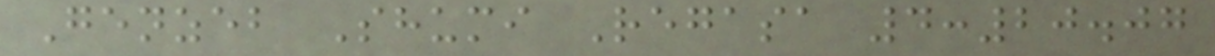Genzeb Shumi Regasa 4:20.07
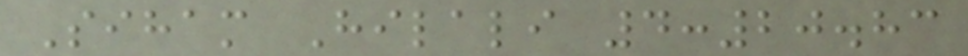Siham Hilali 4:20.83
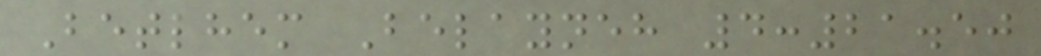Betlhem Belayneh 4:21.50
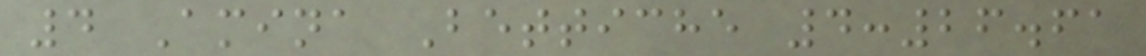4 Amina Bettiche 4:26.61
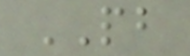PB
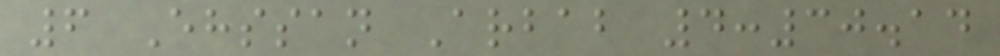6 Ehssan Arbab 4:30.14
